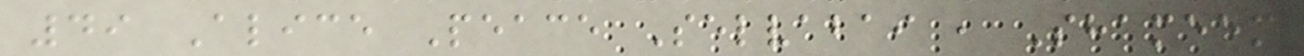49 Alice Peace Selvabai , Shameem
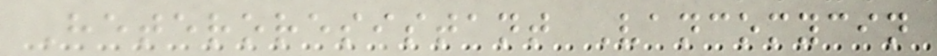Heteroresistant Vancomycin
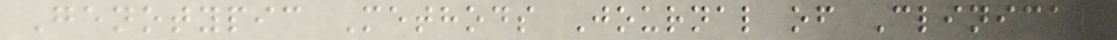Genotypic Methods Journal of Clinical
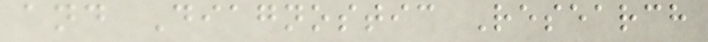and Diagnostic Research
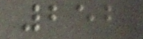252
